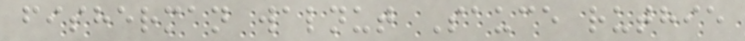fisherman walnut Sauce ruthie
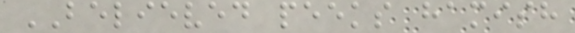BELIEVED peeks hamish
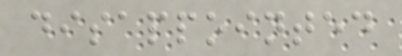disappointed
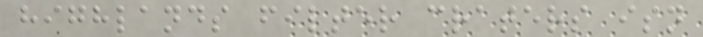highlands filter craters isn
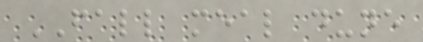FALL meal dune
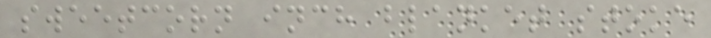sweetcorn inch blanket stoke
